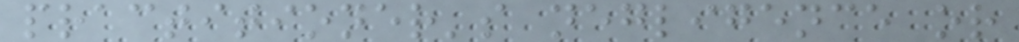practitioner's negligence or
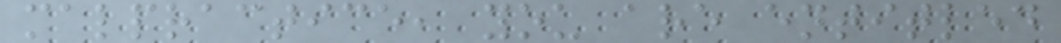malpractice, you are entitled
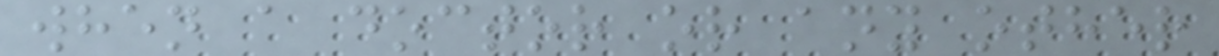when a doctor or any other
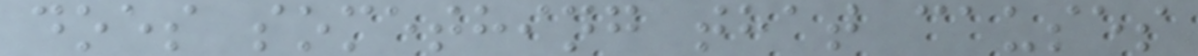does something that causes
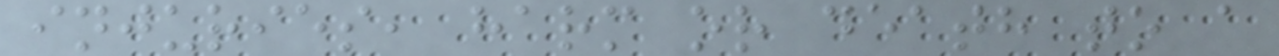injuries, harm or death to a
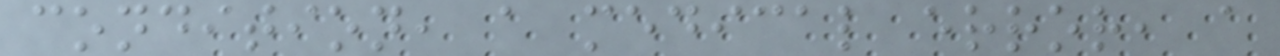condition, a medical error, a
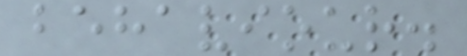behaviour.
